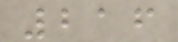216
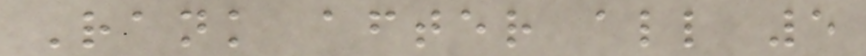Rank after all 5
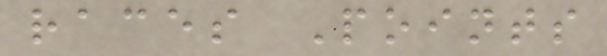races Points
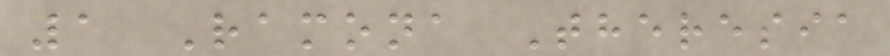1 Ramona Theresia
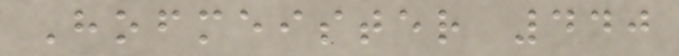Hofmeister 440
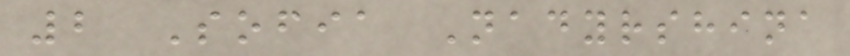2 Sofia Nadyrshina
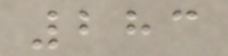283
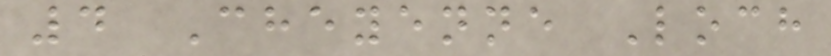4 Cheyenne Loch
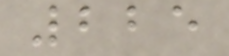225
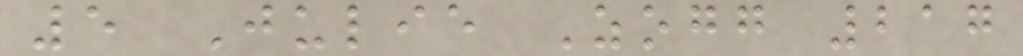5 Julie Zogg 217
